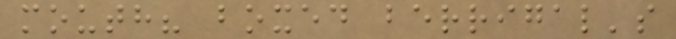mouth? boxed berrigal's
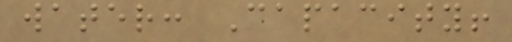water: Capacity!
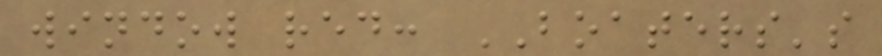window red: BOATERS's
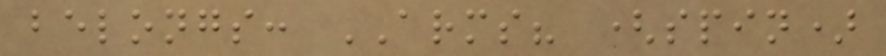belongs: ARMS? (spin)
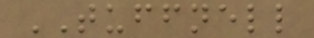TUFFNELL
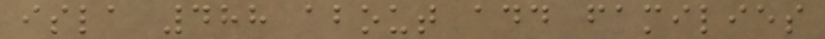isla 488 about add families
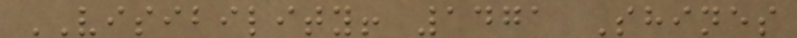VISIBILITY! 1471 Shines
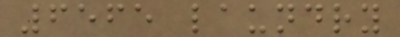6565 laundry
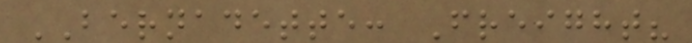BERNADETTE: Freight?
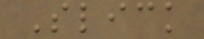Slick
